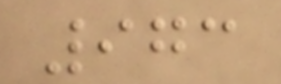973
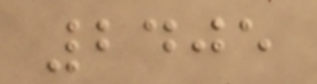2405
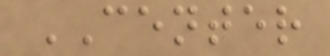CENTER
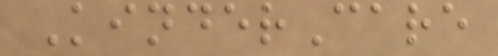KinderCare
